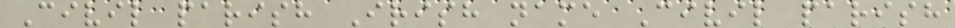Civil parish Irish name Civil parish
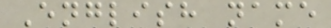English name
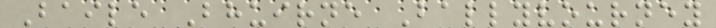Baile Bhuirne Ballyvourney
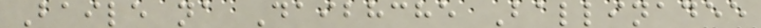Baile na Daibhche Ballinadee
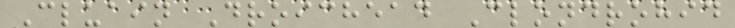Cluain Droichead Clondrohid
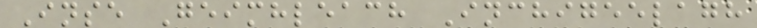Inse Geimhleach Inchigeelagh
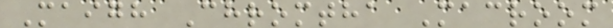Maigh Chromtha Macroom
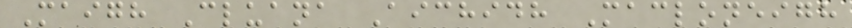Maigh Cluana Aichidh Macloneigh
